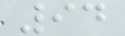94
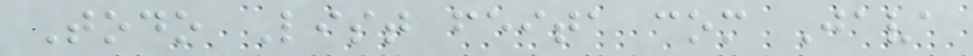Todo List feita com Java
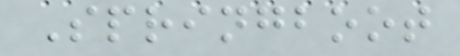Springboot
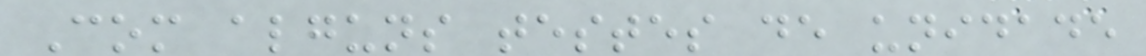Com alguns testes de unidade
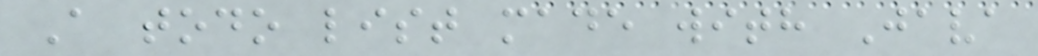A todo list made with Java
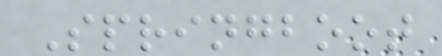Springboot
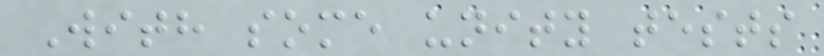With some unity tests
